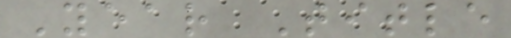Year Title
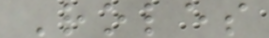Roles
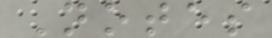Notes
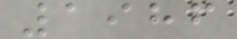1986
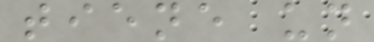tiene un
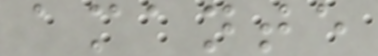amante
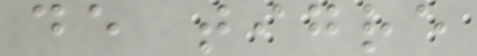de tigre
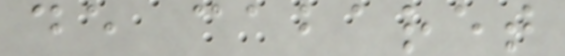de cabaret
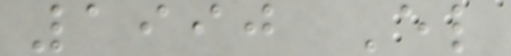1990 El
